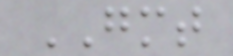GMT
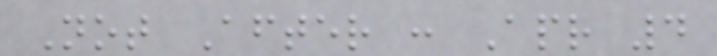Not After : Apr 4
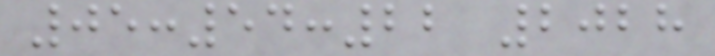05:54:22 2028
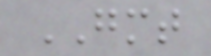GMT
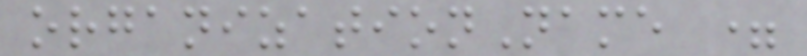organizationName =
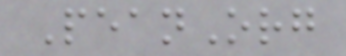PeanOrg
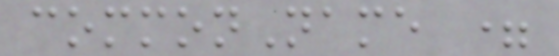commonName =
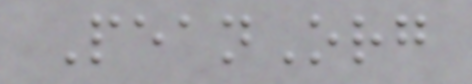PeanOrg
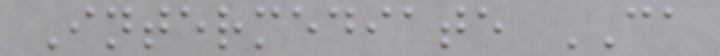Intermediate CA
